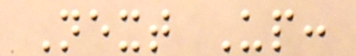Next Up:
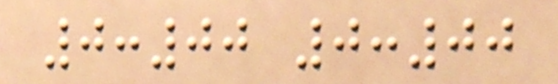0:00 0:00
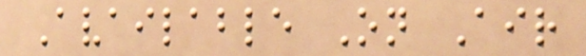Available On Air
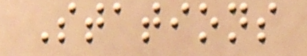Stations
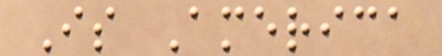Is America
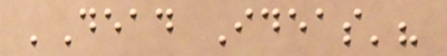'Dead Ideas'?
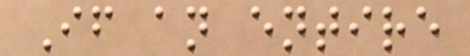If an entire
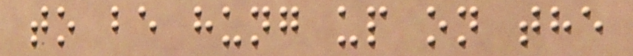to be hung up on the
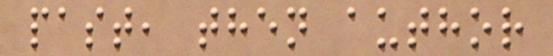past, then author
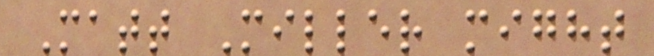Matt Miller might
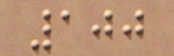100
